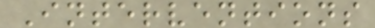Interventions
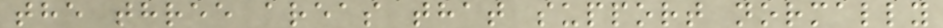the three areas that support normally
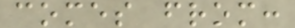comes from:
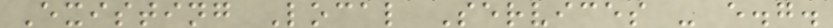Existing Local Services - e.g.
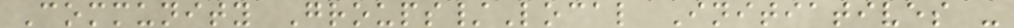Community Groups/Local Initiatives -
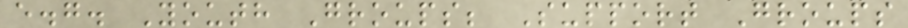e.g. Youth Groups; Support Groups
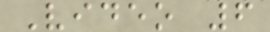Video 6
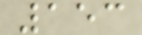153
